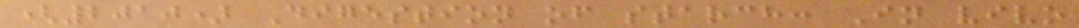(2010) Digestion of starch: In vivo
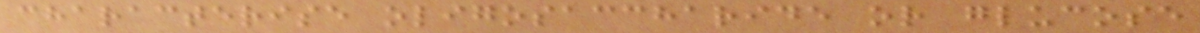characterise oligosaccharide or glucose
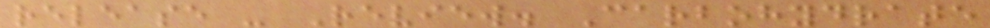release - Review. Carbohydrate
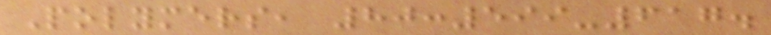Polymers, 80:599-617.
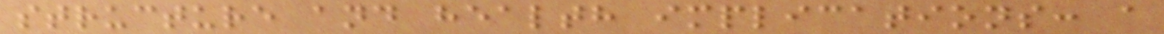structure and health implications: a
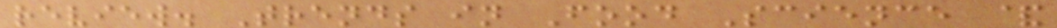review. Trends in Food Science &
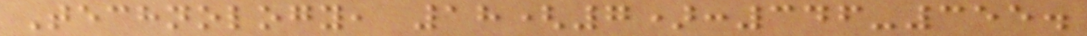Technology, 18(7):346-355.
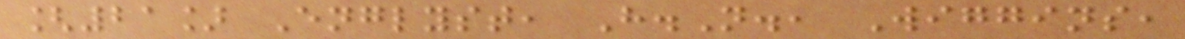[21] Englyst, H.N., Wiggins,
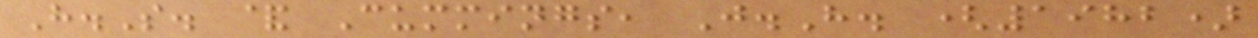H.S. & Cummings, J.H. (1982)
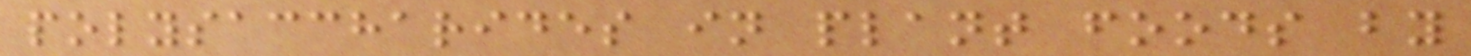polysaccharides in plant foods by
